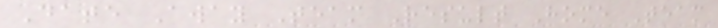Date Away Team Result Home Team
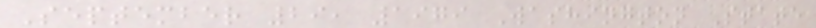September 29, 1979 Washington State
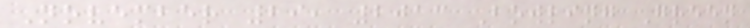November 29, 2013 Bowling Green
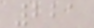221
